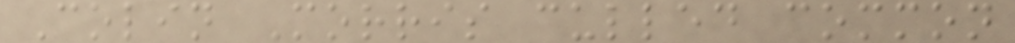Colin Morris culled common
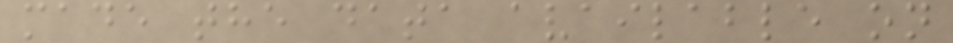made the data available on
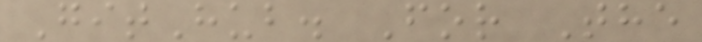GitHub. For The
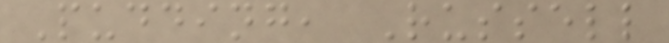Pudding, Russell
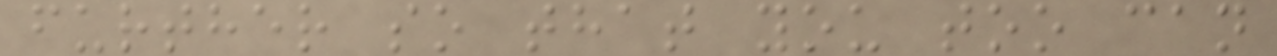further so that you too can
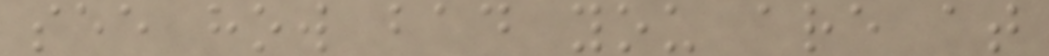see how bad you are at
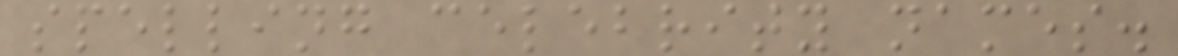spelling celebrity names.
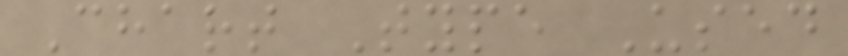Chart Type Used
